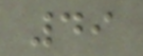49
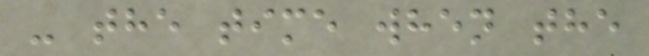- the time when the
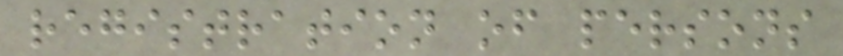registration of persons
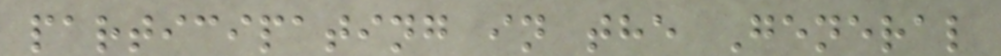participating in the General
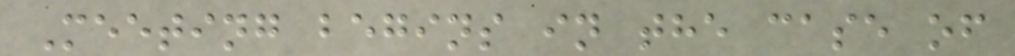Meeting begins in the case of
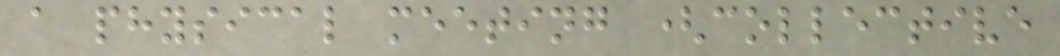a physical meeting (collective
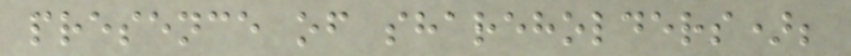presence of shareholders);
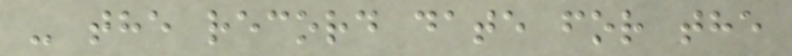- the record date for the
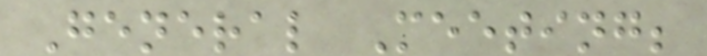General Meeting;
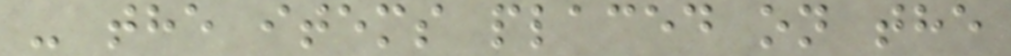- the items placed on the
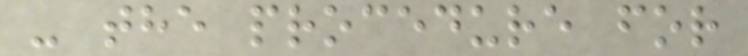- the procedure for
